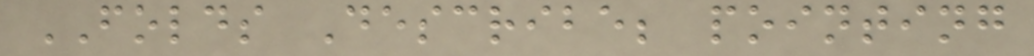FOLDS Describe; pointing
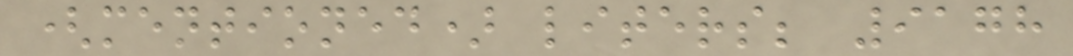(mentioned) liters; 9178
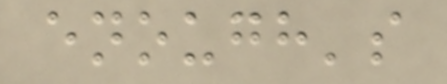enough's
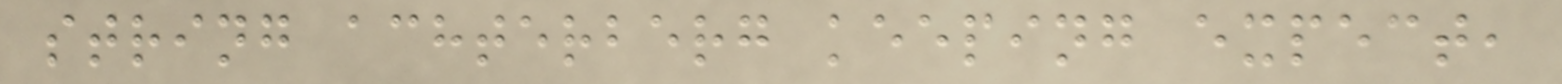string achterberg keeping expect,
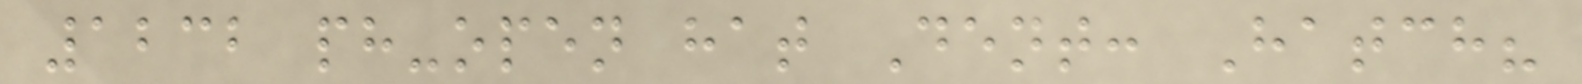1232 ph-open hat Dent: Hatch?
